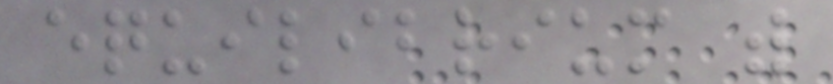equilibrium with
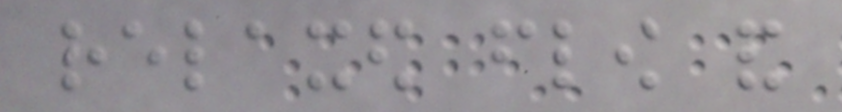relaxed flow and
